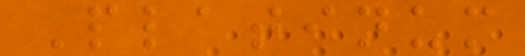Platinum
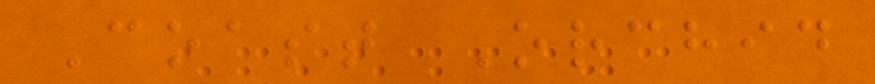Coast Orchid
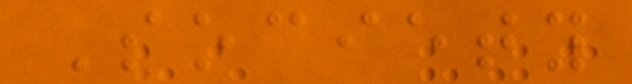Society
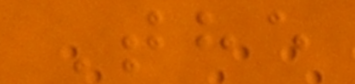The
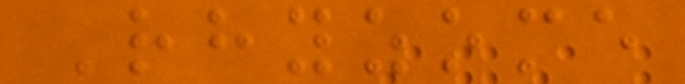Rhyzome
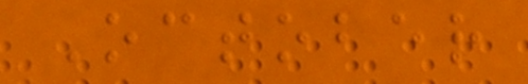October
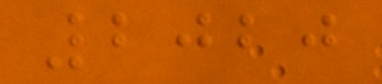2020
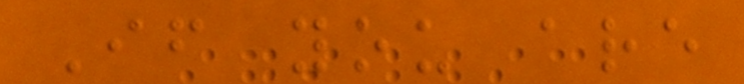If you are
